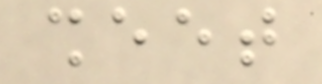sheet
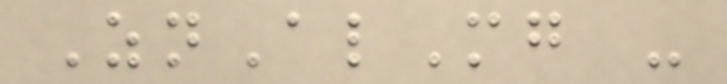ZnAlMg -
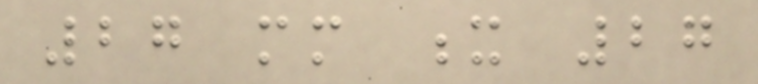27 mm x 27
